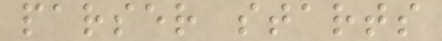parser starts
